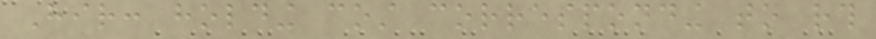Hir: holding cost corresponding to rth
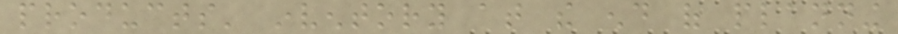products' inventory at the end of planning
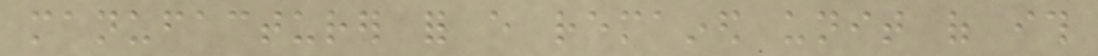manufacturer for every remained unit of ith
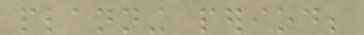planning period;
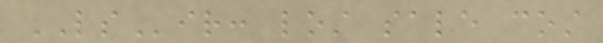LSir: lost sale cost
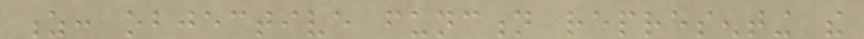z: objective function representing the
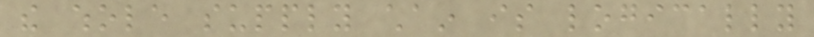the whole supply chain is logically
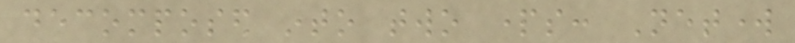decomposed into two parts: Network
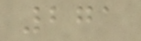271
